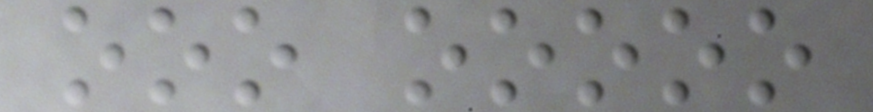ooo ooooo
